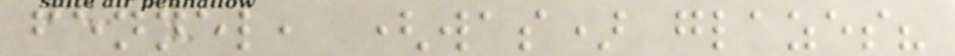fennel, (was) glazes?
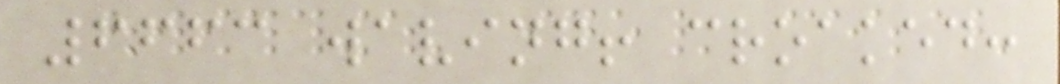6663 waving! croaked:
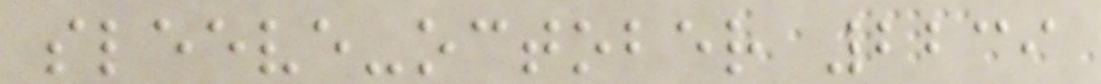sleeve-october 2239
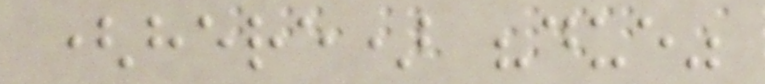(here) "due"
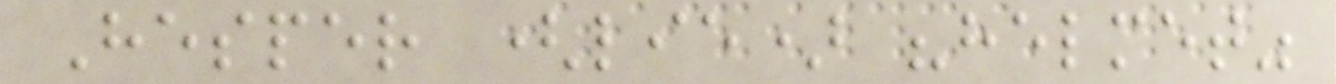Hesper (lie) "helmet"
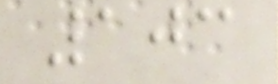103
